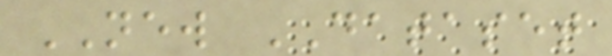NEW DATASET
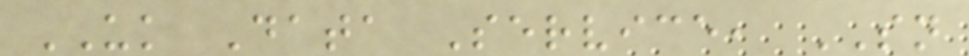UK Data Service, SN
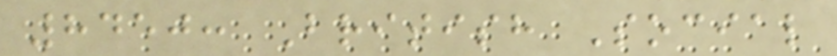8450: British Social
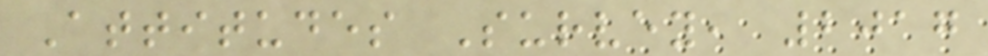Attitudes Survey, 2017
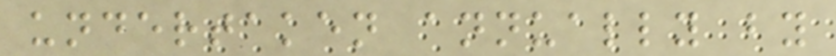undertaken annually by
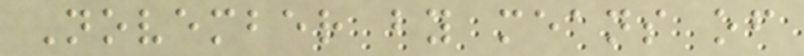November by means of
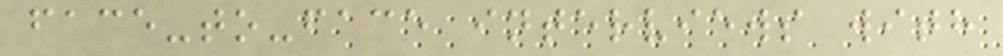face-to-face interviews with
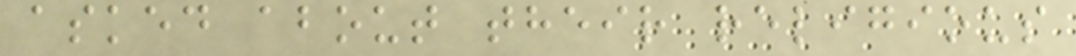asked about their religious
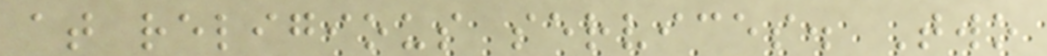at religious services. Two
